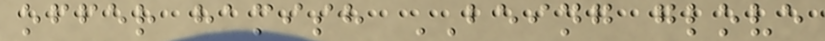offer hamish BEING glove
